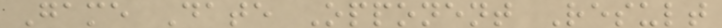Game Date Opponent Result
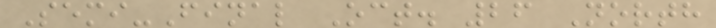Semi-Final Oct. 26 North
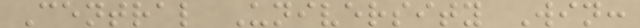Central University Win:
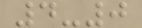4-0
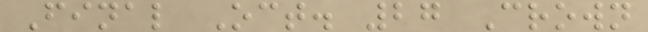Final Oct. 27 Crown
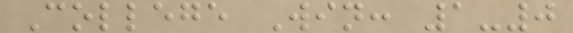College Win: 1-0
